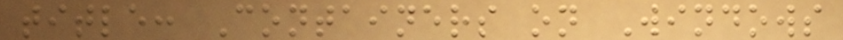title: Containers on Windows
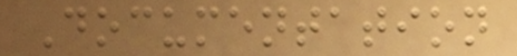Documentation
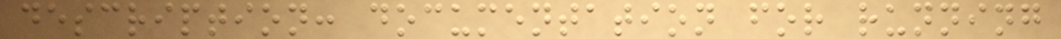description: documentation for running
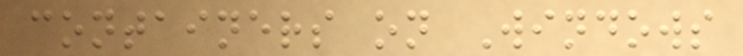containers on Windows
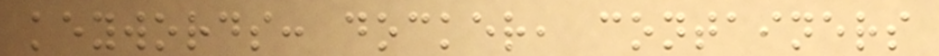keywords: docker, containers
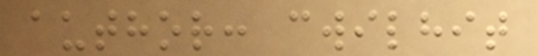author: cwilhit
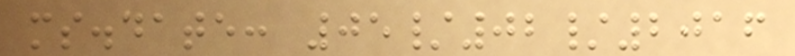ms.date: 05/02/2016
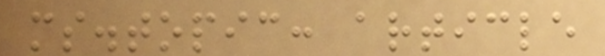ms.topic: article
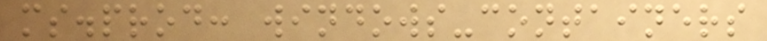ms.prod: windows-containers
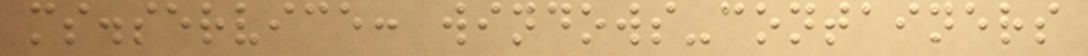ms.service: windows-containers
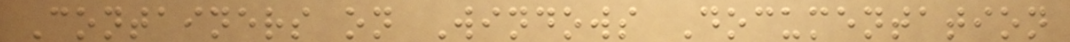Containers on Windows Documentation
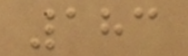183
